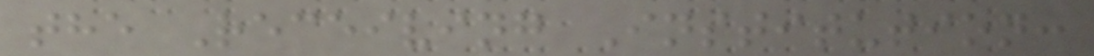the Receiving Institution:
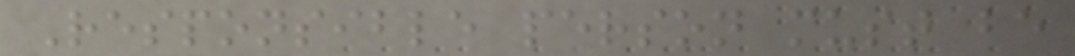Responsible person must be
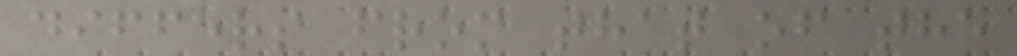differs from that of the
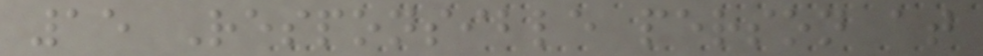15 Responsible person at
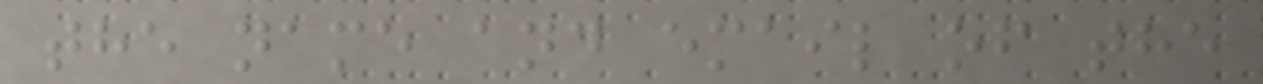the name and email of the
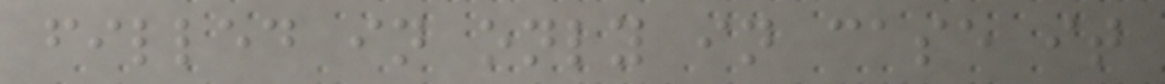filled in only in case it
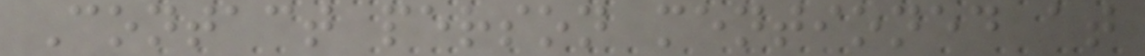Contact person mentioned at
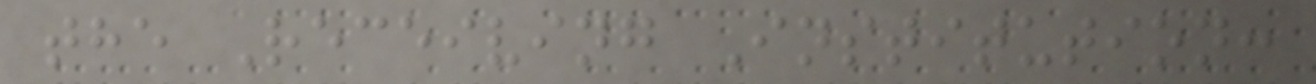the Receiving Institution:
